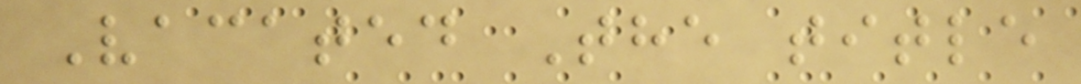Vacated The title
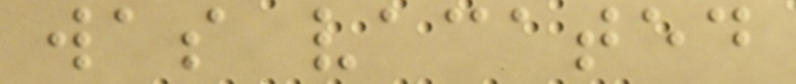was vacated
